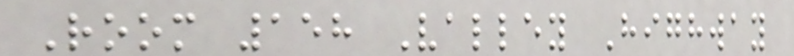Room 158 Valley Highway
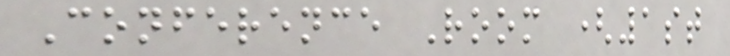Conference Room (1st
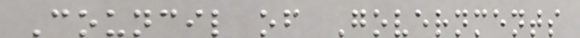Council of Governments
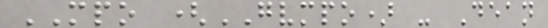MPO (GVMPO) - Dean
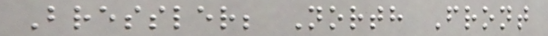Bressler; North Front
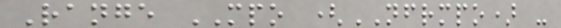Range MPO (NFRMPO) -
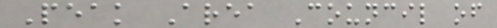Peak Area Council of
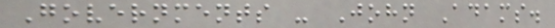Governments - John Adams.
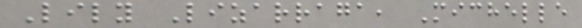Lily Lizarraga, Michelle
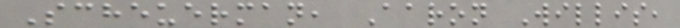Scheuerman, Aaron Willis,
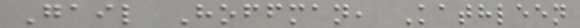Gail Hoffman, Kathleen
